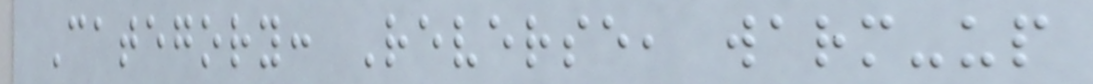Category: Reverse, warm-up
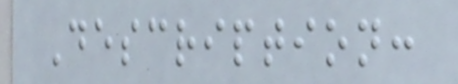Description:
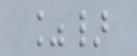%}
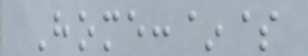Home:~$
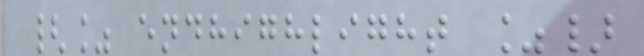{% endhighlight %}
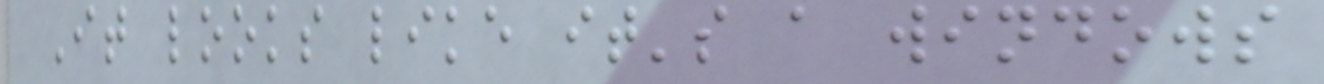It looks like it's a windows
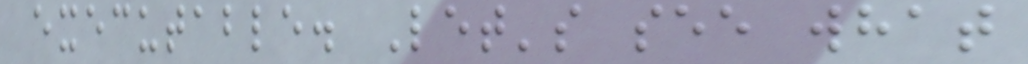executable. Let's see what
